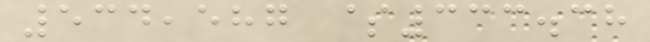534,587 $333.38
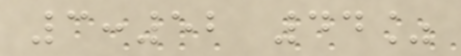3:52 44%
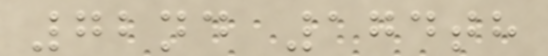72nd 174th
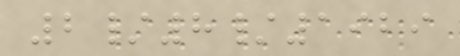2/8/1929
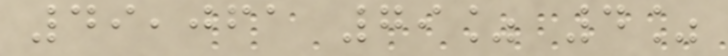49,061 79% 4%
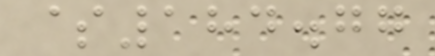$184.77
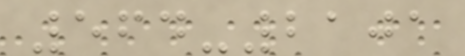564-2101
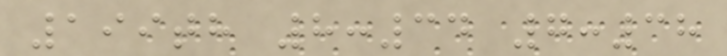199th 8:34 7:38
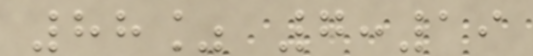88% 7:19
